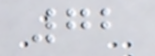72
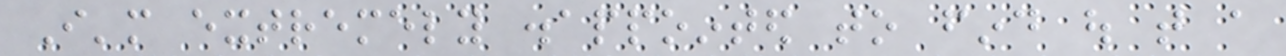I'm extremely disappointed to find out that a
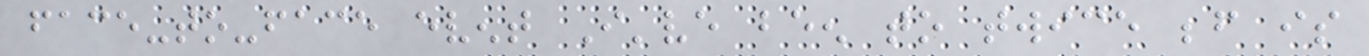face-to-face event I've been to twice before is
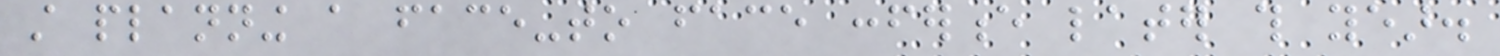still planning a face-to face conference later this year.
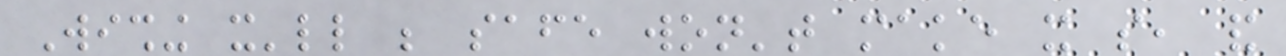Wishing it'll be safe won't make it so, and
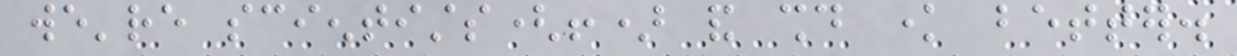we're scientists(!) and should know better.
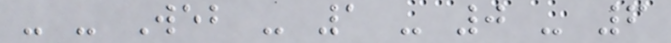- - Web - 1 - 0 - 6
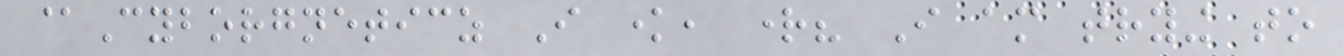@Cyborgneticz I know, right? I am trying to
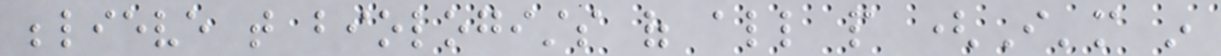believe that biologists of all people (I'm in
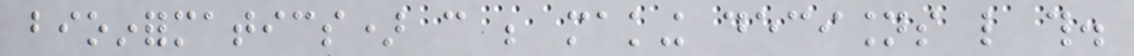bioinformatics) can be making decisions like this.
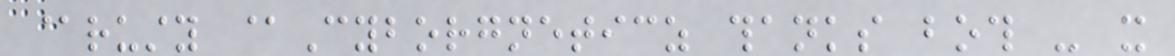@rusty @Cyborgneticz thanks both - it
